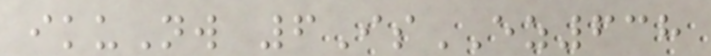ikuNw 6IsEZ638
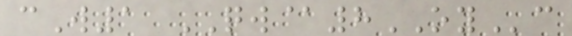cW1 QW@8OYc
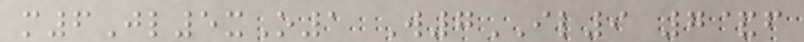m6Jl5xO1 W7IL9 7&f
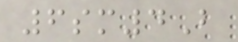6sm4B
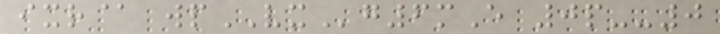ixr@ wpVXg6mE 0p--0
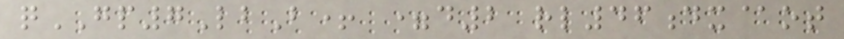qGP7LbB+ =d2 rl46dx@ot
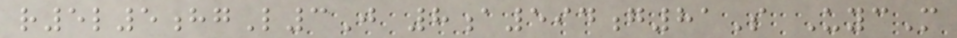r5l5hgL3J 8a594g81S UycM
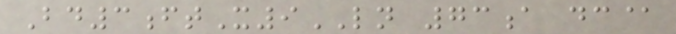Bd3ftX9LN 73a dc@
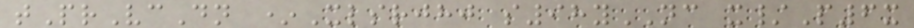tPrVcDn *Xlsrjhj s98yNC x/P6x
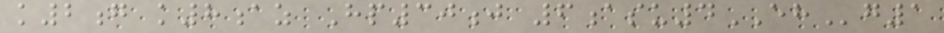k2g k8az Hp30j 6asu4EHg1
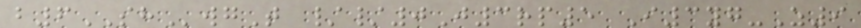b6SHwgT //0J3rp5 I3yg-Z9
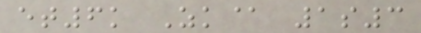et6k Zk@ 1s3
